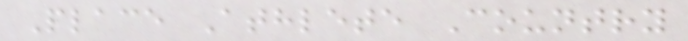Place Athlete Country
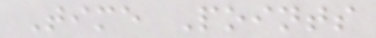Time Points
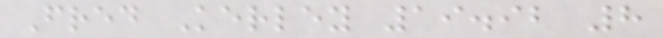Fred Kerley 19.92 8
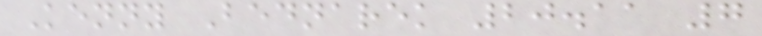Kenny Bednarek 20.11 7
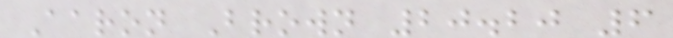Aaron Brown 20.20 6
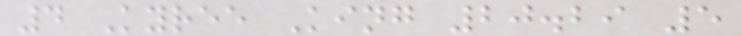4 Kyree King 20.29 5
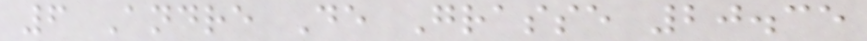6 Andre De Grasse 20.35
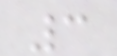3
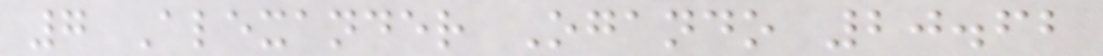7 Alexander Ogando 20.62
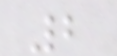2
